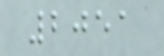2051
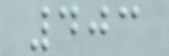403
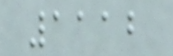1112
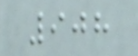908
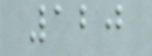120
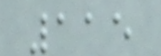115
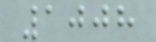1008
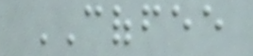COFFEE
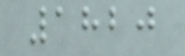1820
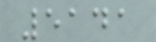5141
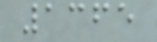1365
